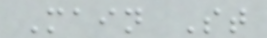Main St
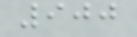900
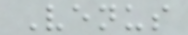Venus
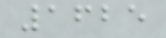1625
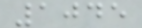1045
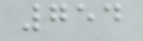754
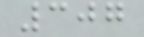307
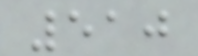510
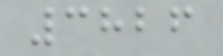3826
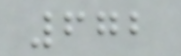672
